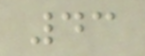43
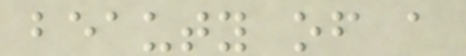beauty of a
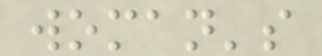woman's
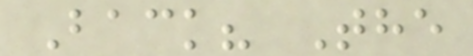Back? The
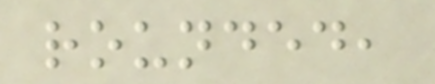rounded,
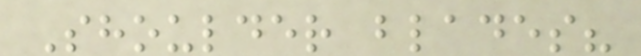Shoulder blades?
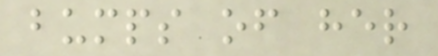bumps of her
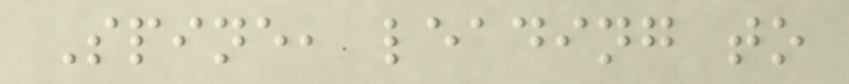Spine, leading to
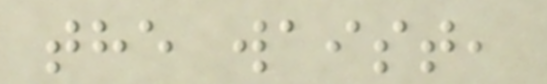the waist,
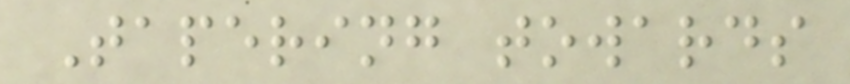Tapering towards
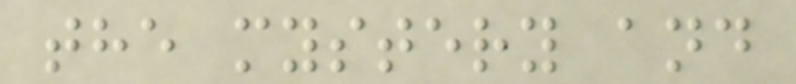the mystery and
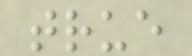true
